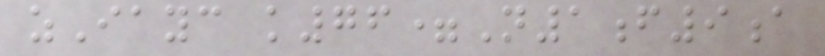zIayc k76=N1f9a
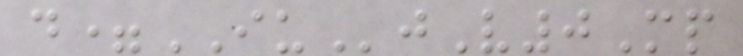d=IUjV0Mp
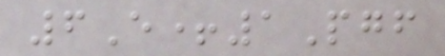6E+1Pgf
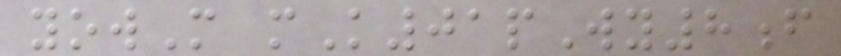yowM mK01pWy8f
